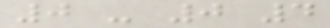0 - 0 4
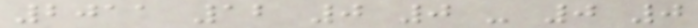2011 12 0 0 - 0 0
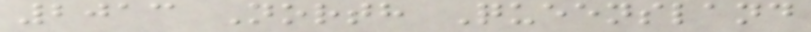2013 North Queensland
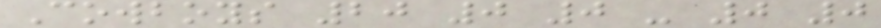Cowboys 20 0 0 - 0 0
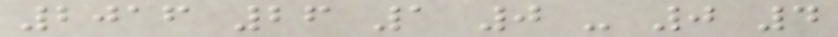2016 26 1 0 - 0 4
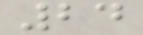24
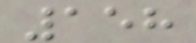158
